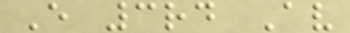E 3rd Av
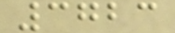3723
